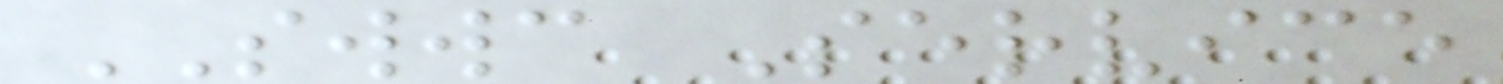SWWC Service
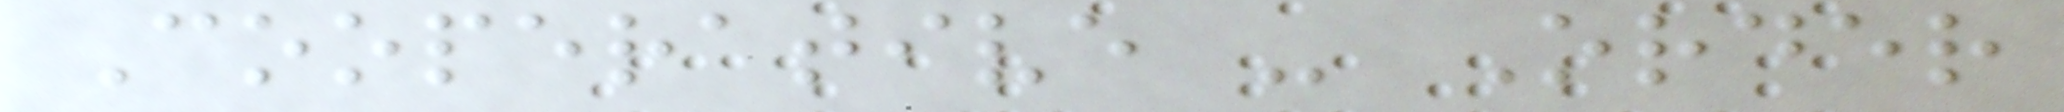Cooperative - Order
